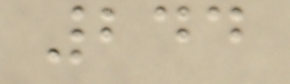244
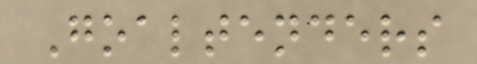Goaltenders
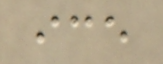ice
